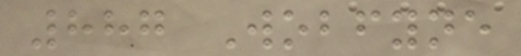887 Wobfyne
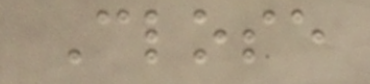Close
